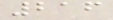216
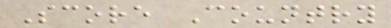Score Country
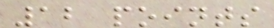12 points
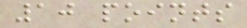10 points
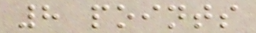8 points
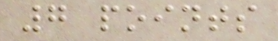7 points
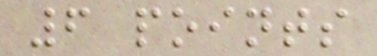6 points
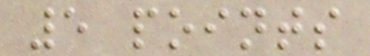5 points
